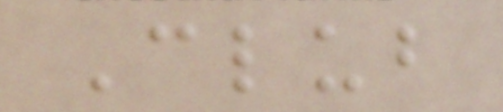Club
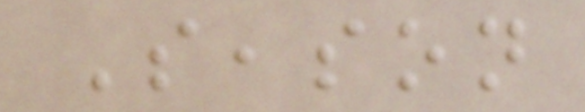Season
